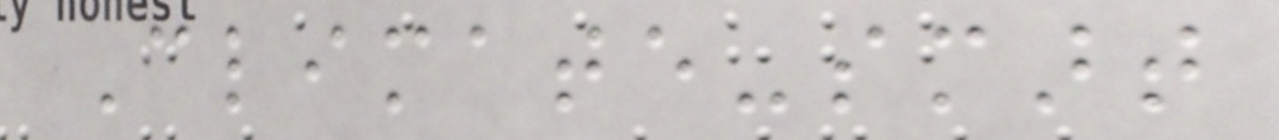Climate-smart
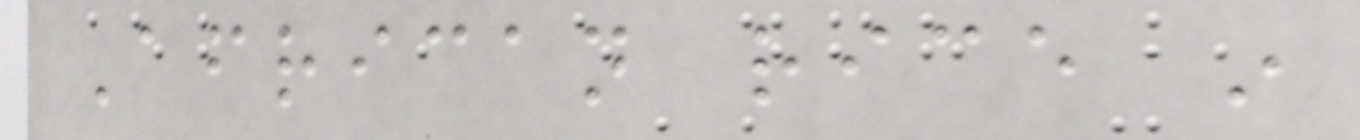African rice in
